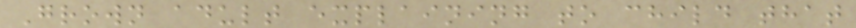Grown adult explaining to child that
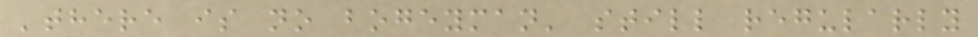'there is no bogeyman' still regularly
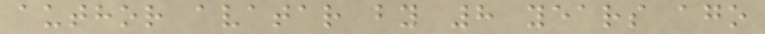author avatar by 8 years ago
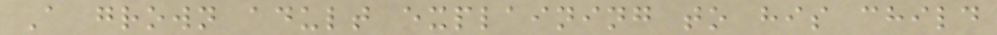A grown adult explaining to his child
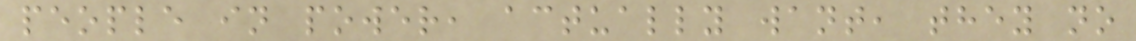people in power, actually want, they no
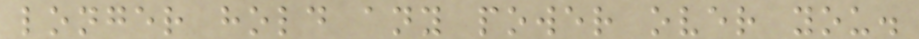longer hold any power over you.
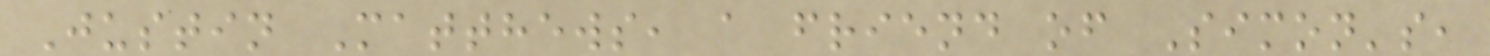Justin Matthews, a friend of Simon's,
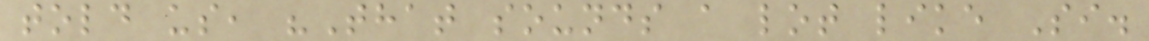told us, "That sounds a lot like Si.
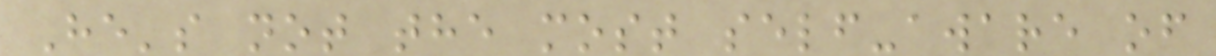He's not the most self-aware of
